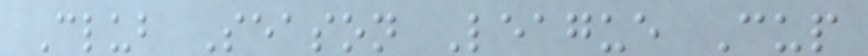Club Season League Cup
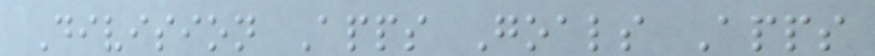Division Apps Goals Apps
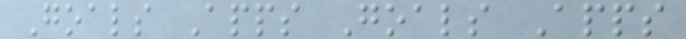Goals Apps Goals Apps
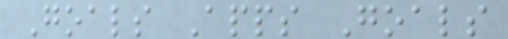Goals Apps Goals
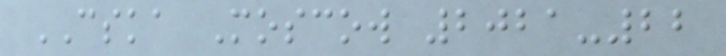CSKA Moscow 2021-22
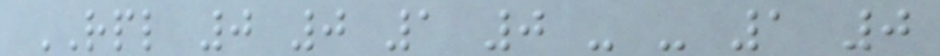RPL 0 0 1 0 - - 1 0
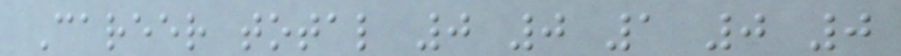Career total 0 0 1 0 0
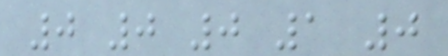0 0 0 1 0
